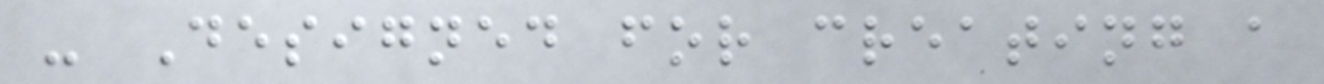- Designed for creating a
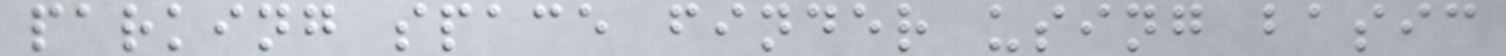parking space finder using basic
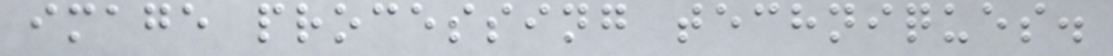image processing techniques.
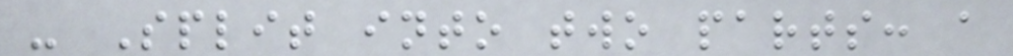- Split into two parts: a
